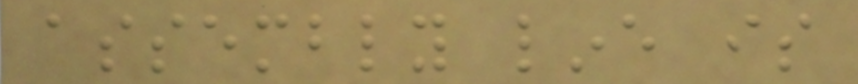assembly line is
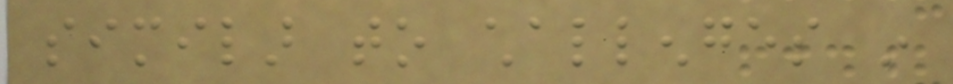similar to challenges in
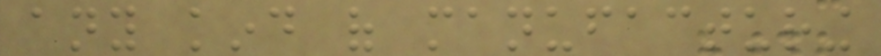any kind of manufacturing
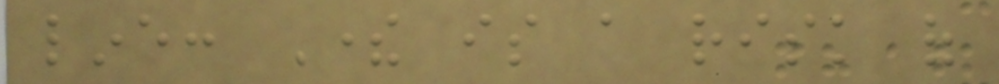line: There is a risk of
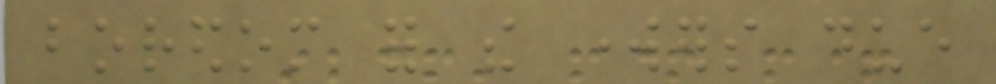boredom for the workers due
